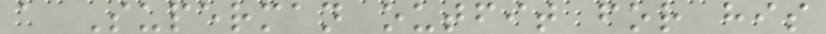a Superman outfit for his
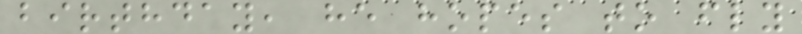birthday, he hopes to fly
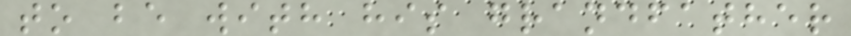to be with his grandfather
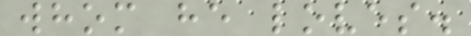whom he loves.
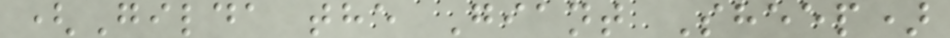(Gilda the Giant Sheep)
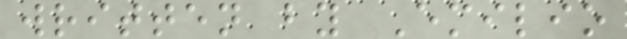written by Emilio
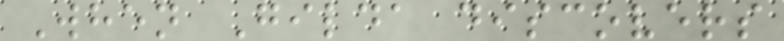When Gilda discovers
